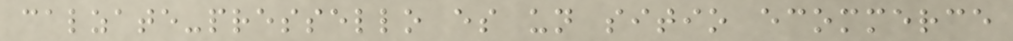calzate-pressello es un sitio ecommerce
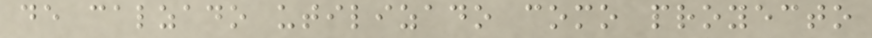de calzado utilizado como proyecto
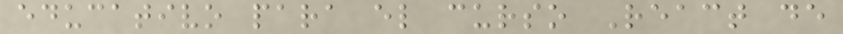educativo para el curso React de
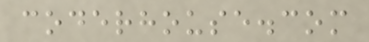coderhouse.com
